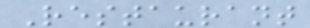Restaurant
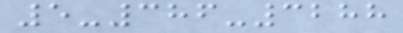5-386-3288
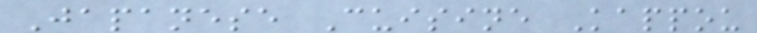Japanese Cuisine Kappou
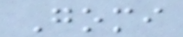Gomi
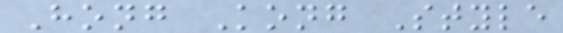Hong Kong Style
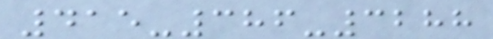415-386-3288
